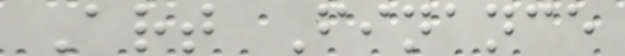Art Finance
